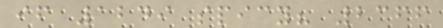if 1249 spicy? 2366
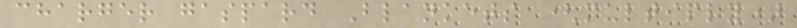charger gaspard Blankets (multiply)
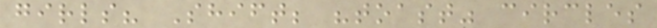girls? Shift; "toast" circles
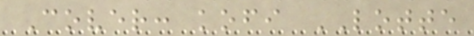Cover: kofi LOTTE
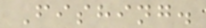Fishing.
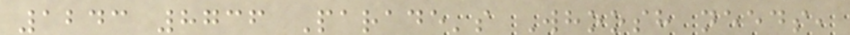1243 8736 Parade's Whoosh needs,
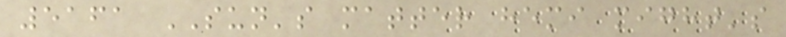5161 SUN's matter hemi might's
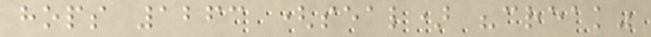hops 1263 (seal) "creak"
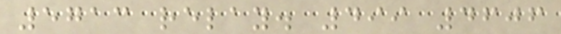5713 relay. 499 4606
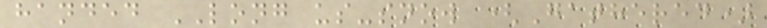handed LONG us-snow (Gathered)
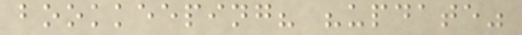bookkeeping? "update"
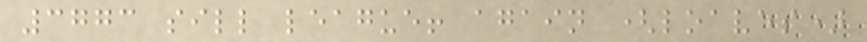3773 sill league! again (loaves)
